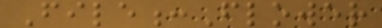File:Flower
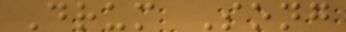Drum Song
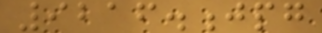9216.jpg
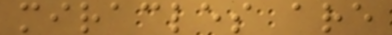miracles are
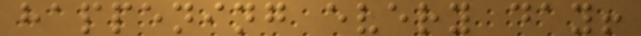happening every day!
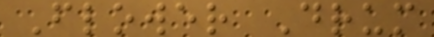Flower Drum
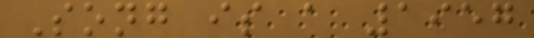Song is a 1957
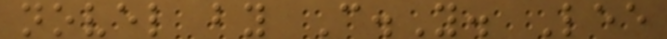novel by C.Y. Lee
